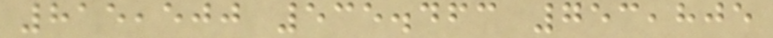815,500 535.463 753,805
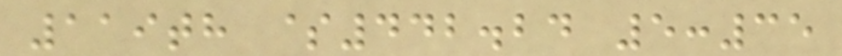119th $442.24 5:35
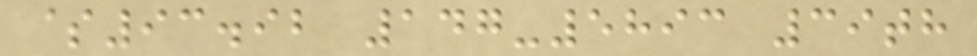$93.92 147-5893 39th
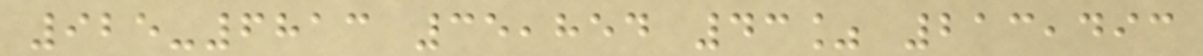925-6813 35,854 43% 213,493
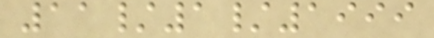11/1/1999
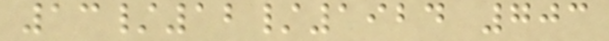13/12/1924 703
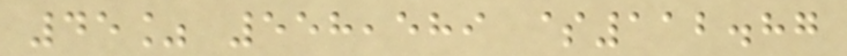45% 558,589 $112.87
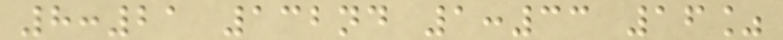8:21 132nd 1:33 16%
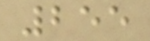255
